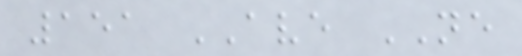151 AVE NE
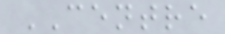CENTRE
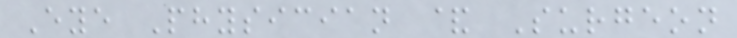Eye Physician & Surgeon
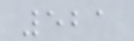521
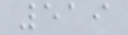519
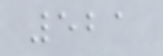521
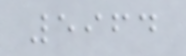5964
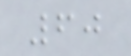60
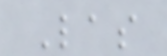Las
